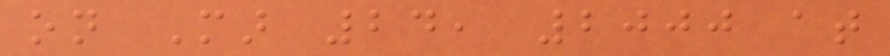on Mar 24, 2000 at
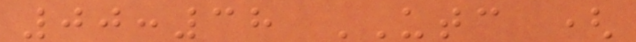00:38 UTC (
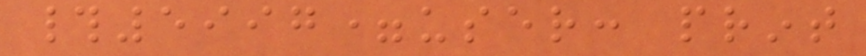#5997=user: print
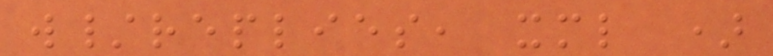w/replies, xml )
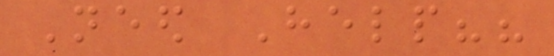Need Help??
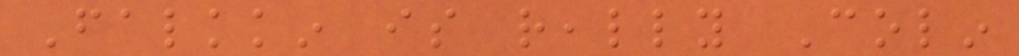Falkkin is really Colin
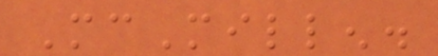McMillen.
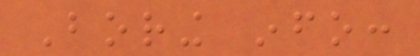Boring info:
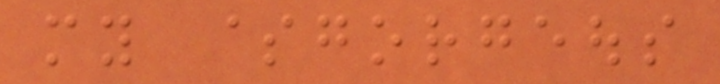my $gorgeous
